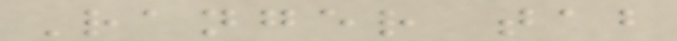Ranger tab
